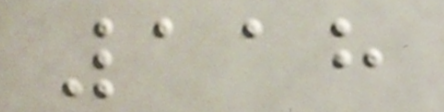118
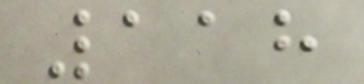118
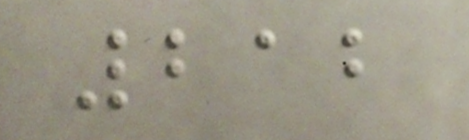212
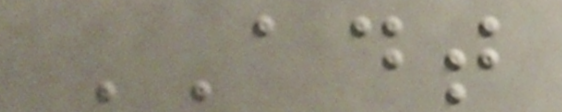ADT
